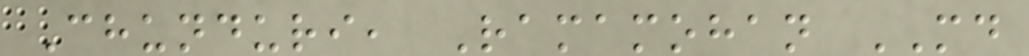Chunduri, Ramamohan MD
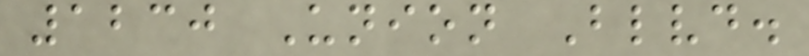1230 Union Blvd.
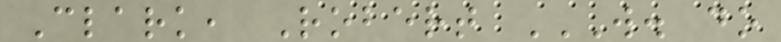Clark, Robert W. DO
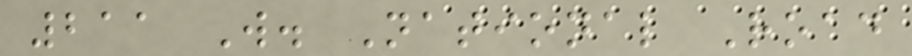211 W. National Road
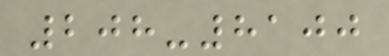208-8100
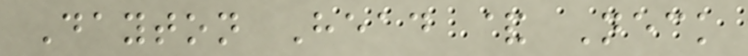Dayton Head & Neck
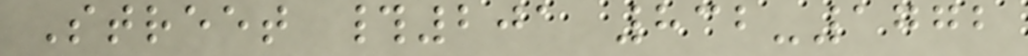Street #201 832-1772
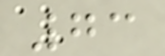73
